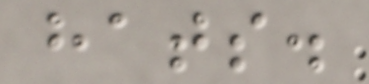hats.
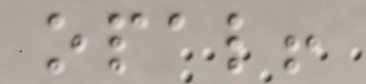opal!
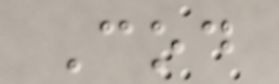Cod
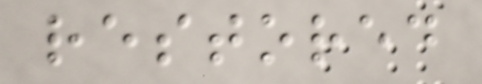restored
